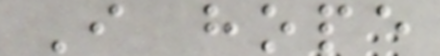I hope
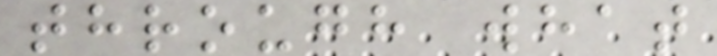through what
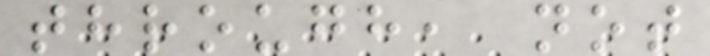through, not
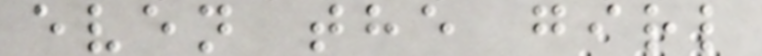even the girl
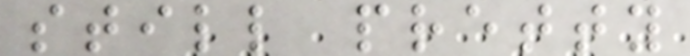still pretty
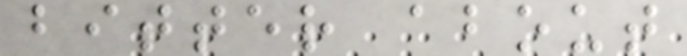bitter about
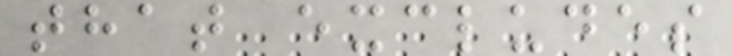that excludes
